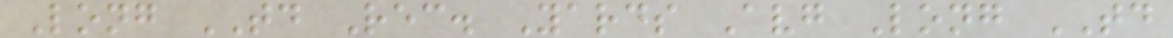Long TD Rec. Yards Avg Long TD
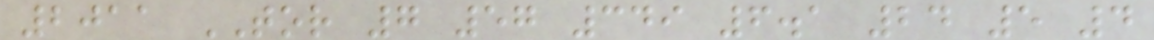2011 TOR 7 57 349 6.1 24 5 4
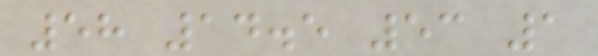58 14.5 53 1
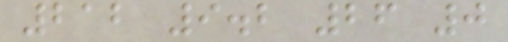212 9.2 26 0
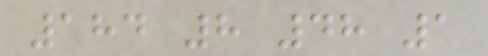184 8 48 1
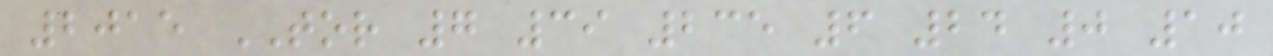2015 TOR 7 39 235 6 24 0 10
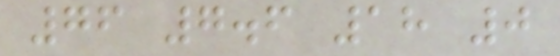76 7.6 18 0
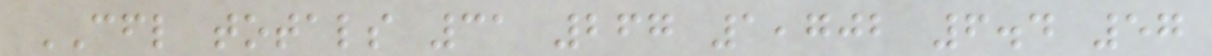CFL totals 31 267 1,702 6.4 57
